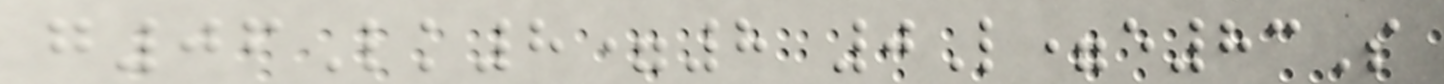g06Lk8=8 0L=e83S
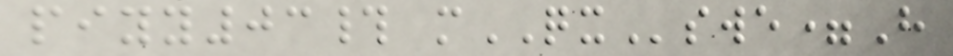piyy03# mQXswe=H
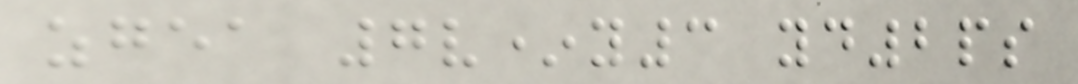zgea 7v*y3 yd2ps
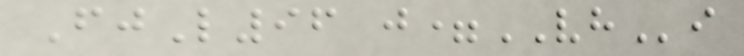FjL96 j=VHi
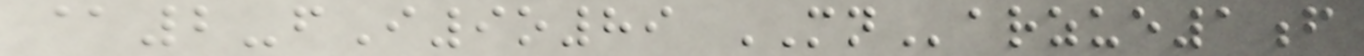@2-fI9o89 MNarzue1f
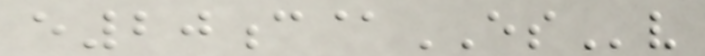e20c@ESv
